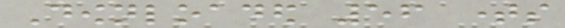Downloaded 56 times
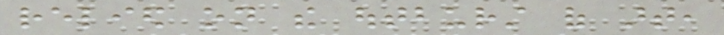relied on the outburst of art,
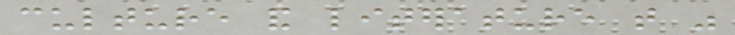culture and literature that was
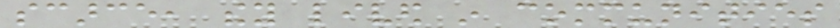scarce, they lived in communities
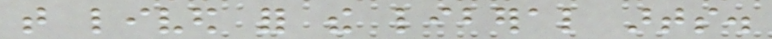that lived for the liberal arts.
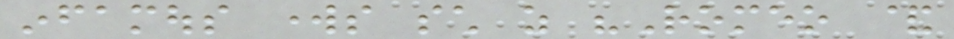infamous works such as "Romeo &
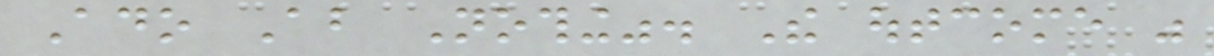Ado About Nothing". The outcome was
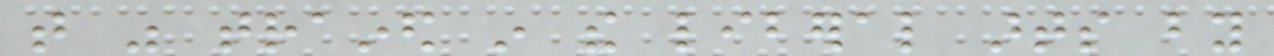that was trained in the liberal arts by
